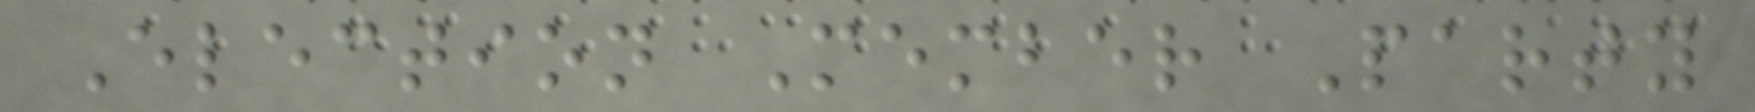Election Member Party
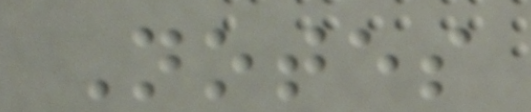Notes
